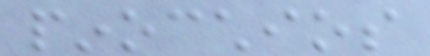pinocchios
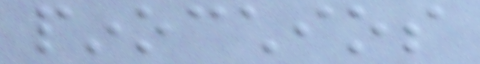pinocchios
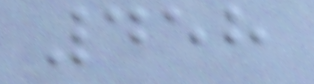458
